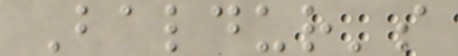Baldur's
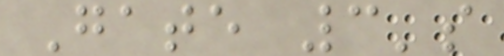Gate 3's
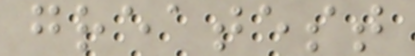greatest
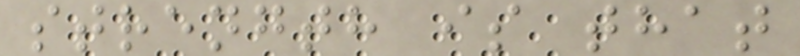strength is that
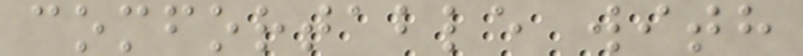comfortable with
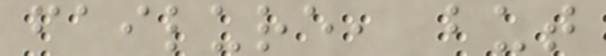failure, but
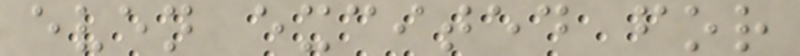even excited for
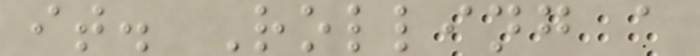it. Rolling a
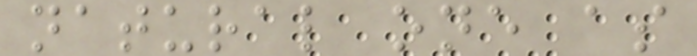natural one as
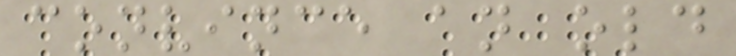convince an old
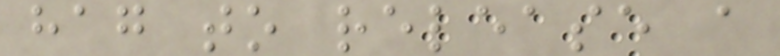hag to release a
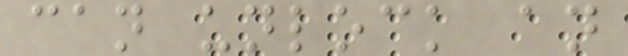can unlock an
